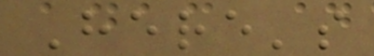Here's
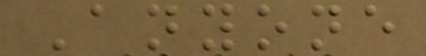Anyone
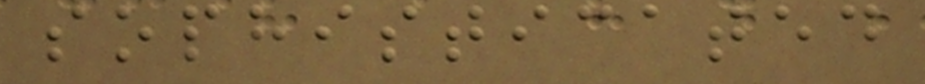sophisticated
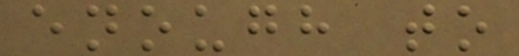enough to
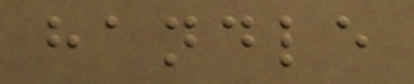handle
